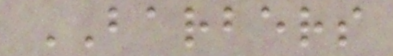BARBERS
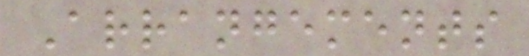Arrangements
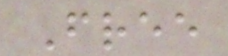Free
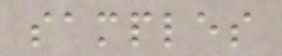samples
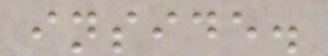inside.
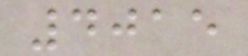4015
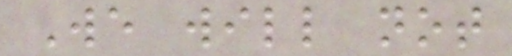We will not
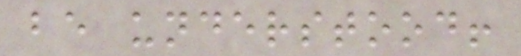be understood!
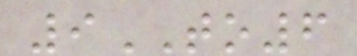9TO6
